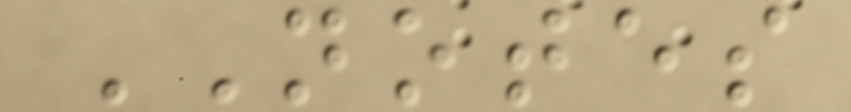NOTES
